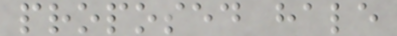proposed hale
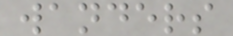wanders
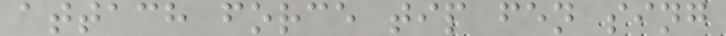attach force tip fen sing
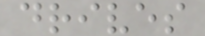drives
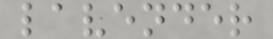lavender
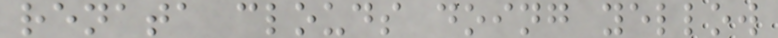renata clouds doing yellow
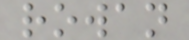rowan
